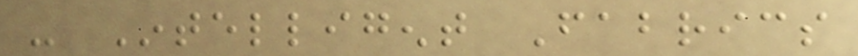- Intelligent Fabrics
